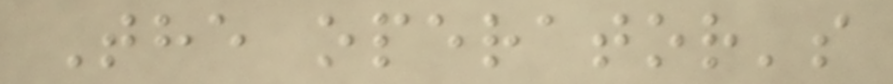The operator's
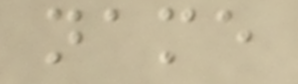name
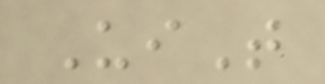UiT
